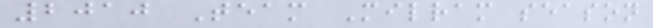2010 Team Milram season
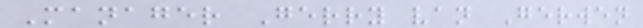Manager Gerry van Gerwen
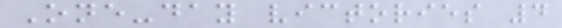One-day victories 4
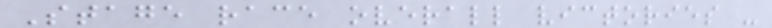Stage race overall victories -
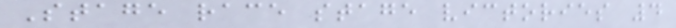Stage race stage victories 4
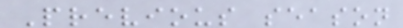Previous season
